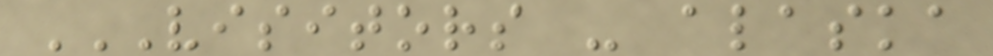VISITORS - ALASKA
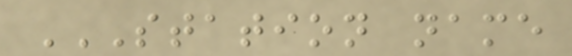STATION NAME
